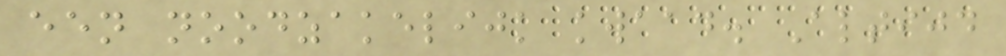een noodzakelijk kwaad. Altijd
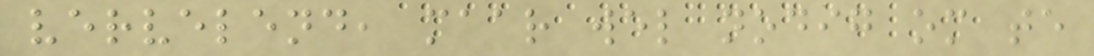vervelend, maar wel nodig om te
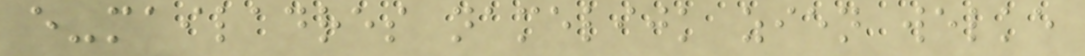e-mailadres namelijk zien welke
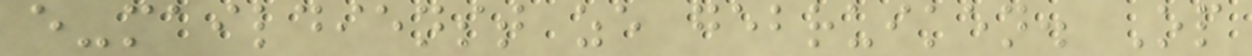e-maildienst ze gebruiken. Op
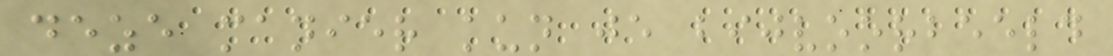deze manier kun je bijvoorbeeld
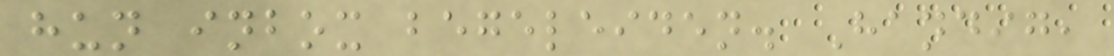hun inbox begeleiden. Handig,
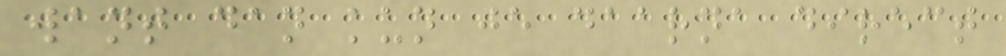want dan kun je daarna direct
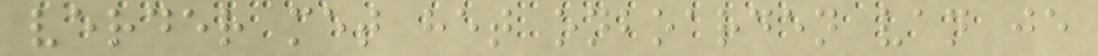verder met het onboarden van je
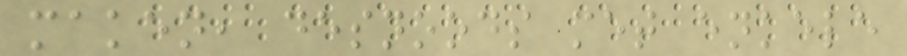maken, desnoods met enkele
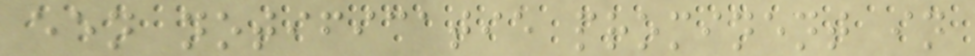een notificatie prominent in
